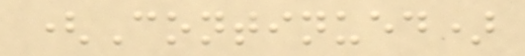(Continued)
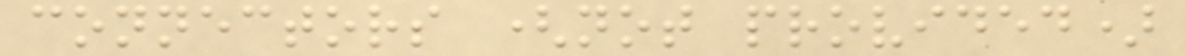connectors (not provided)
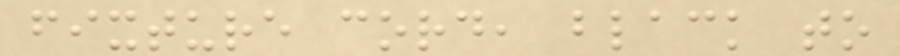fixture cord, black to
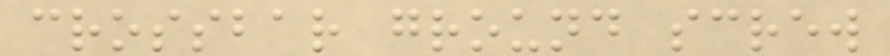crossbar ground screw
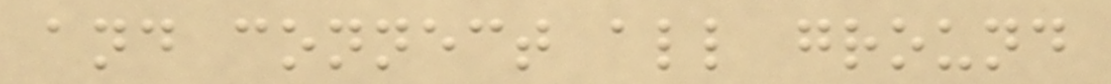and connect all ground
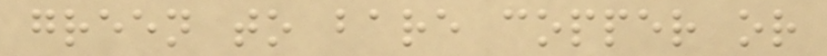green to bare copper or
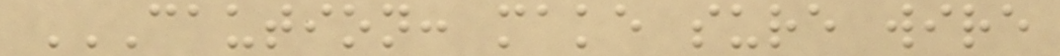CAUTION: MAKE SURE WIRE
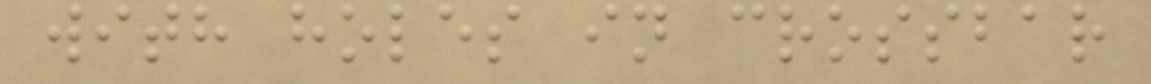with holes in crossbar
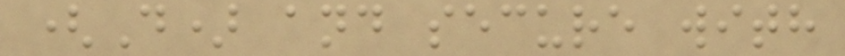(D) and secure with
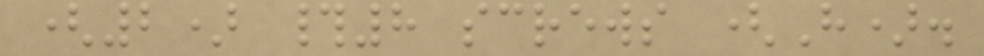(2) #8 screws (H).
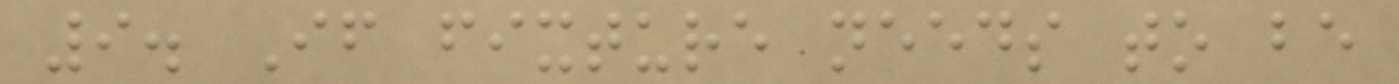9. If fixture needs to be
